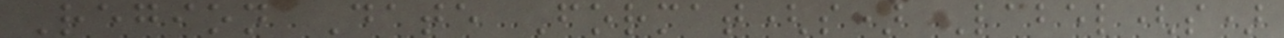Region Date Format(s) Label(s)
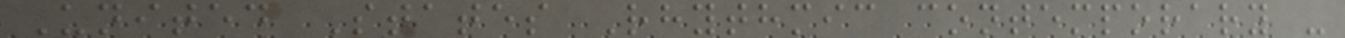United States Rhythmic contemporary -
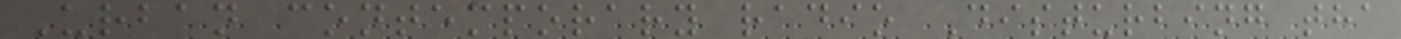Urban contemporary radio Disturbing tha
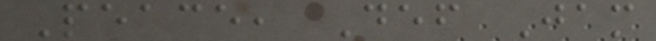Peace, Def Jam
